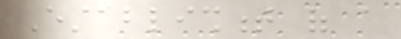Establishment of a
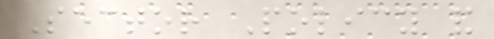Sector Policy and
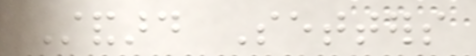Standard Setters
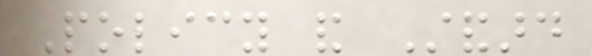Policy and Standard
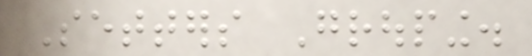Setters Grouping.
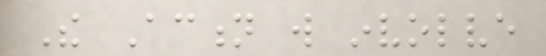The Action will involve
